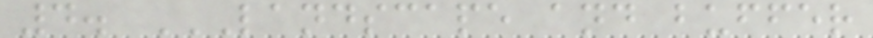4. LANDSCAPE AND BUFFER
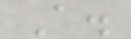A.
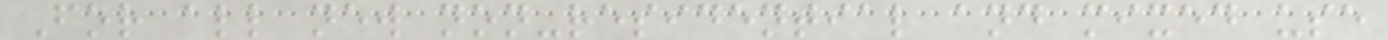For all new non-residential and mixed use
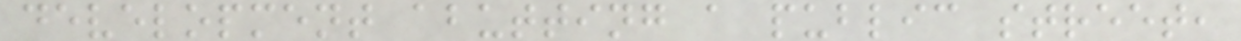development abutting a public street,
